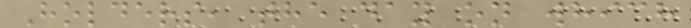Holders, the day on which
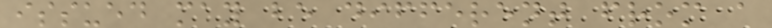issued may be different from a
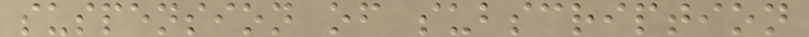suspension of subscription
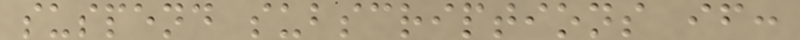suspend subscriptions if:
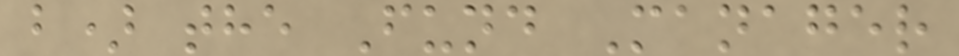b) the Fund Manager
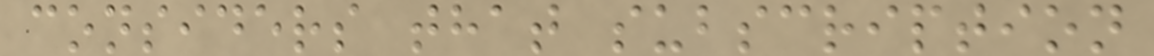considers that subscription
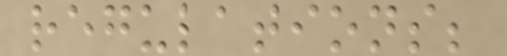regulations;
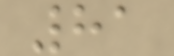81
